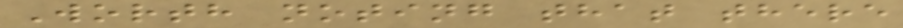Worth noting that there
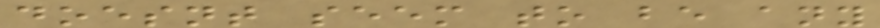doesnt seem to be any
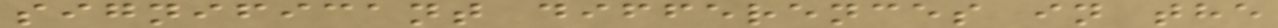significant differences in the
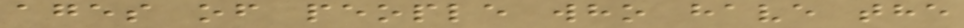ages of people who have the
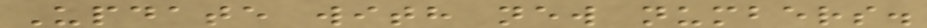Update with new numbers.
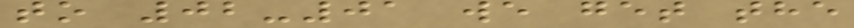to 02-01 we get the
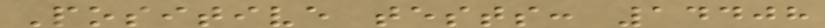Positive tests: 14408
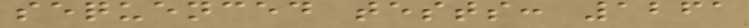sequenced tests: 1261
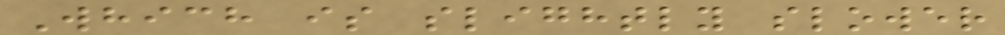Which is slightly slower
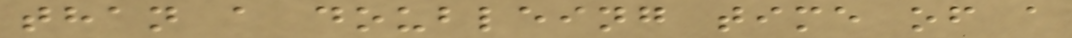than a doubleing time of a
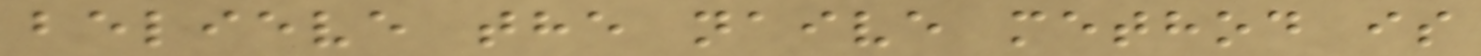believe the naive method is
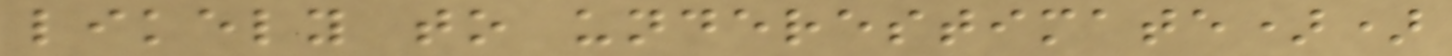likely to underestimate))
